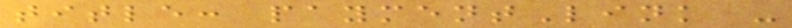title: paymentLink -
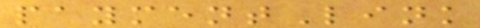paymentLink
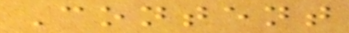Content
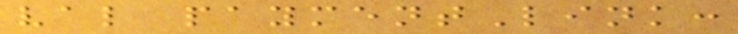val paymentLink:
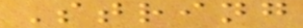String
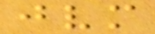jvm
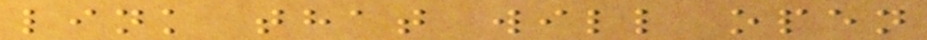link that will open
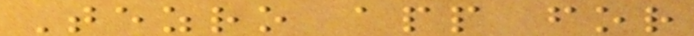Tezro app for
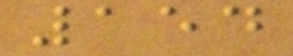154
